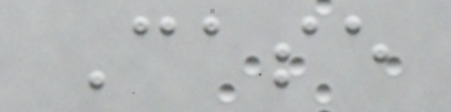Case
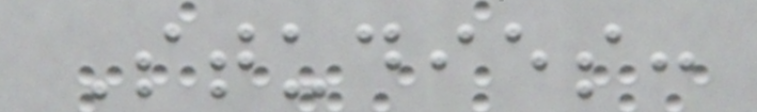Studies:
